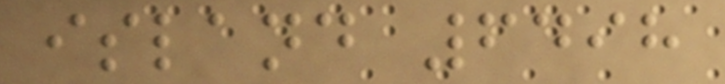island 6498
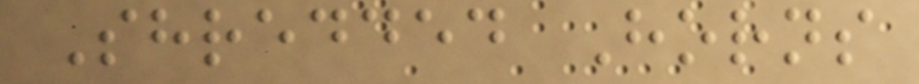Shredded Horns
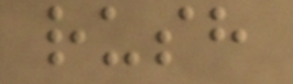rush
